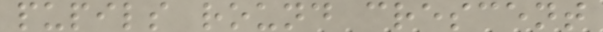pupils round crescent
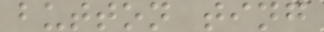button ting
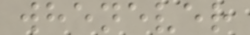whenever
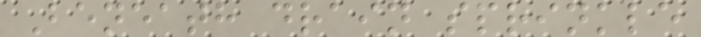Beneath drain sprinkle
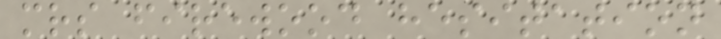mrs firewood hesitation
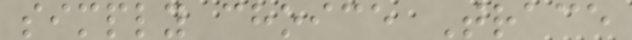simply choice Trace
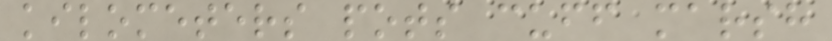kilometers pots cuff marsh
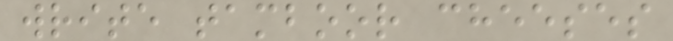write tamboor cheeses
